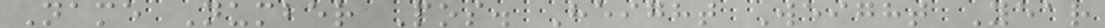Name Number Pos. Height Weight Year
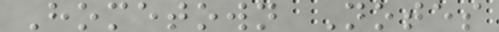Hometown Notes
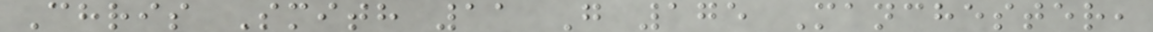Chris Smith 11 G 175 Manchester,
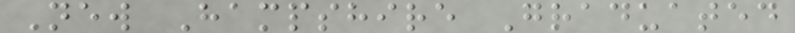New Hampshire Graduated
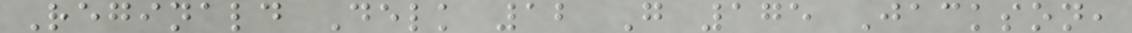Reginald Delk 12 G 175 Jackson,
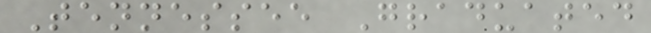Tennessee Graduated
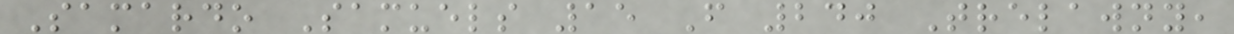Samardo Samuels 15 F 240 Trelawny,
